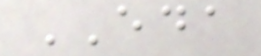EDA
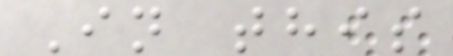In this
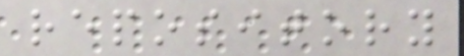repository
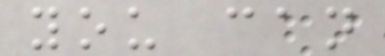you can
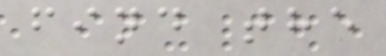find the
